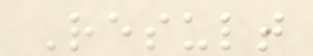Result
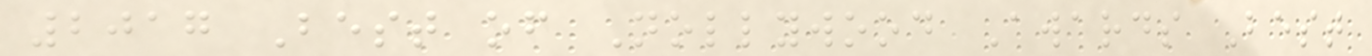2017 Best of Nollywood Awards Best
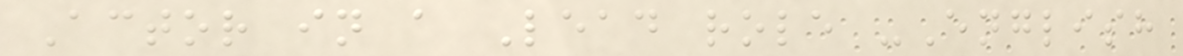Actor in a Lead role -English
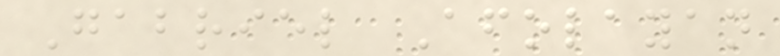Gabriel Afolayan
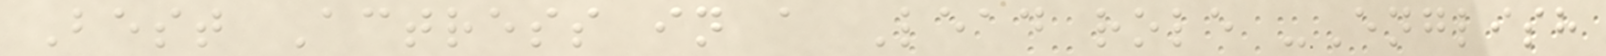Best Actress in a Lead role -English
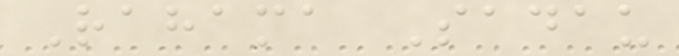Rahama Sadau
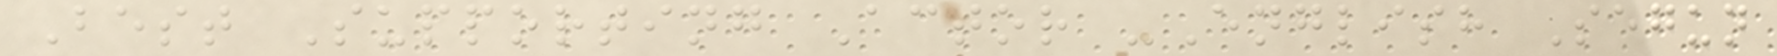Best Supporting Actor -English Segun
